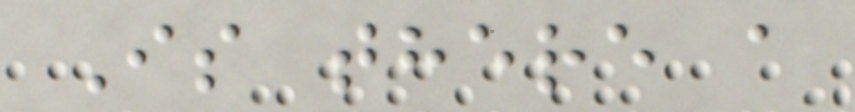Is there a
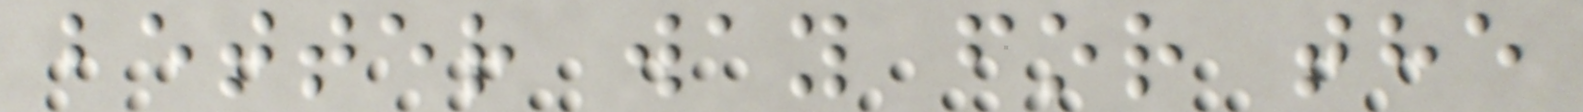better way for the
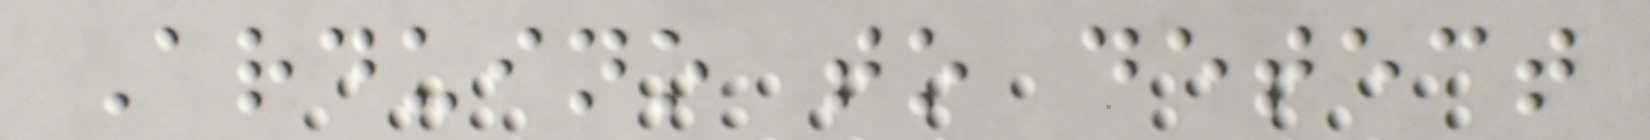Arduino to detect
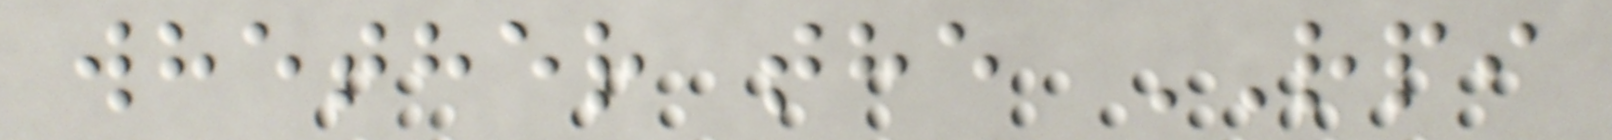whether the RPI
